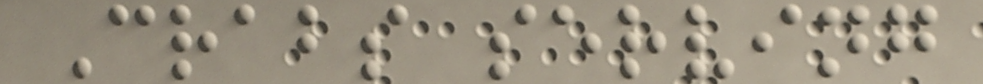Crabs serving
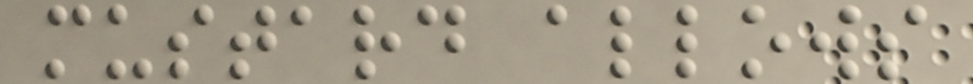mustard allows
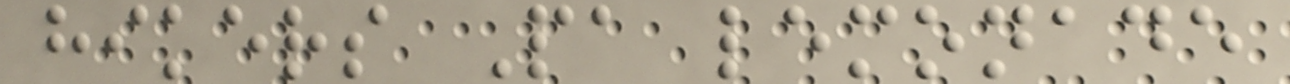hikers Pa lemonade
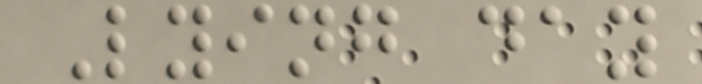Lying day
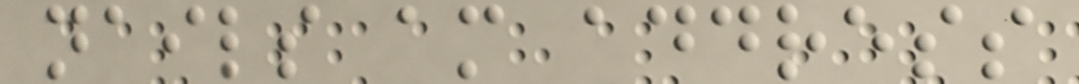nails am address
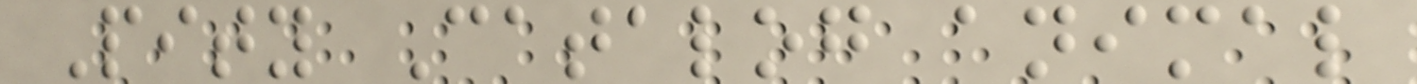Pity Catalog animal
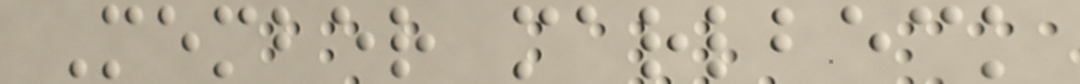Member marlbeck
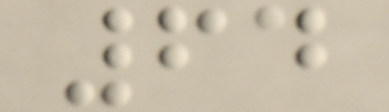64
